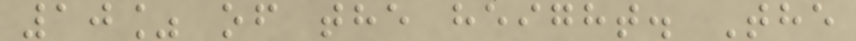10% of the height. The
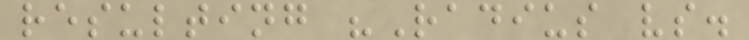resulting "Radius vs.
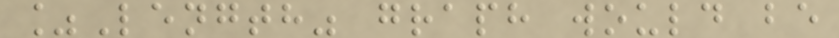%Length" graph would be
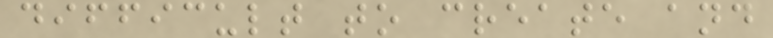difficult to create and
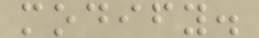modify.
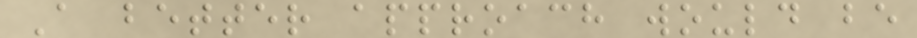A better approach would be
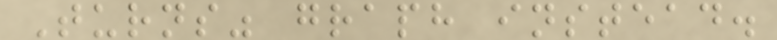Turns" graph instead.
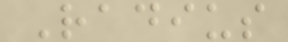Radius
